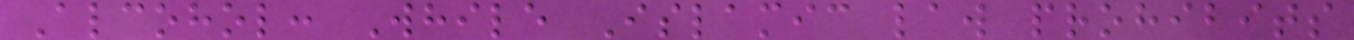Alcohol: While Islamic law prohibits
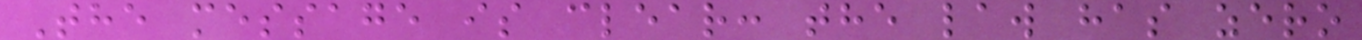The message is clear: the law has zero
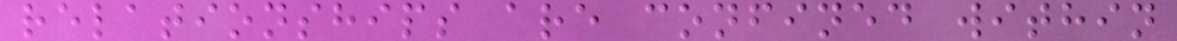relationships are confined within
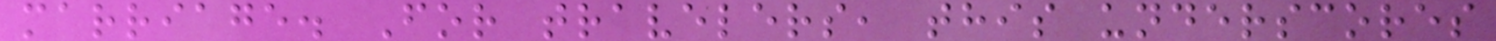marriage. For travelers, this underscores
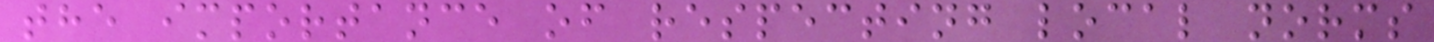the importance of respecting local norms
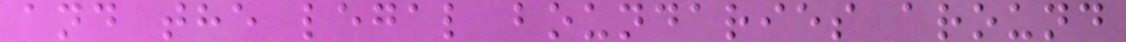and the legal boundaries around
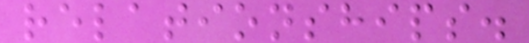relationships.
